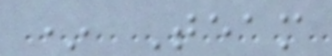* Team
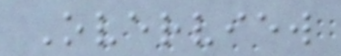Overview
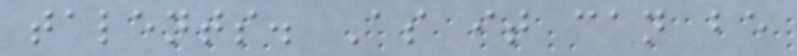talents. As it can be
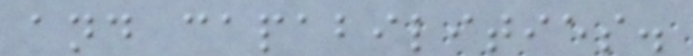and capabilities.
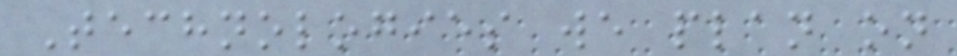Technologies we plan on
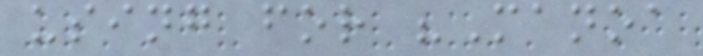using for "Manoa
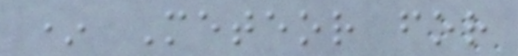* Meteor for
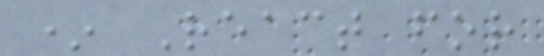* React for
